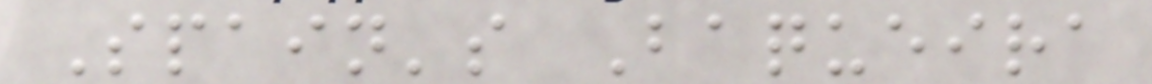Spain's Baqueira
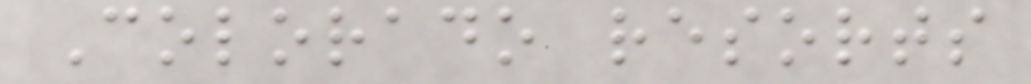Colorado resorts
